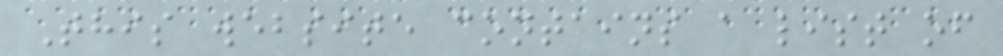This website contains a list of
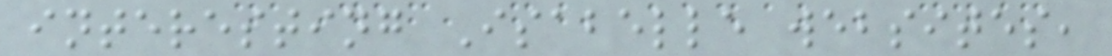interesting Isabelle websites,
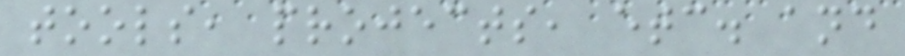tools, projects, etc. and
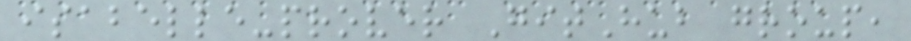isabelle-prover GitHub group,
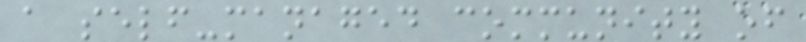a self-managed community of
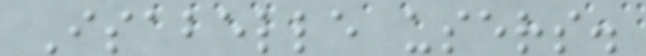Isabelle users.
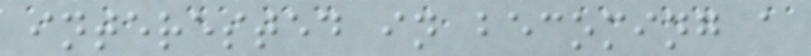interested in becoming a
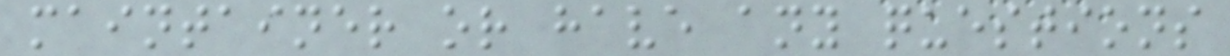maintainer or have any questions
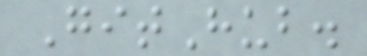GitHub.
